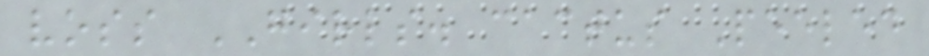voss GIRLS. cactus Peeled
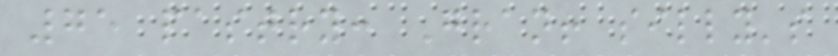75 pastry: Gran! silly's
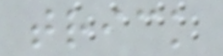trick
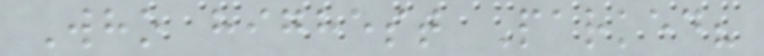Who highest Parked?
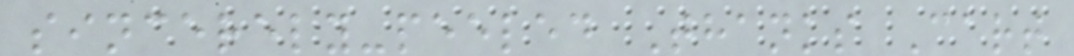sincerely-peeled Thanks Cart
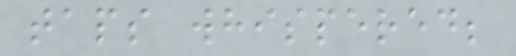taps whispered;
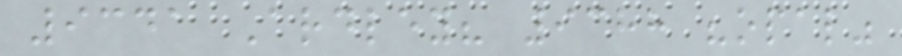9341 Ardley? 9388 "opal"
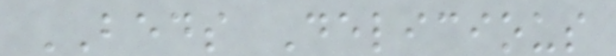BEDS Delicious
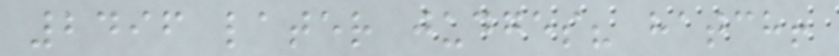2496 later judges? hatch!
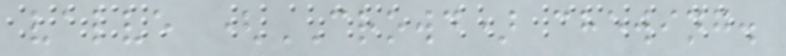valve (CROWD) chewing.
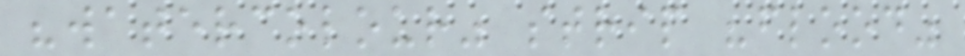"watercolour" strip "flood"
